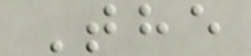The
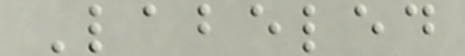Labeled
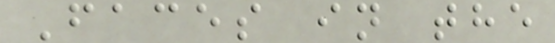Faces in the
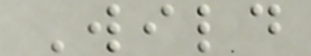Wild
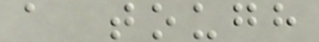a tough
